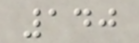140
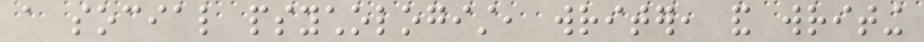a social psychologist, writer, and writing
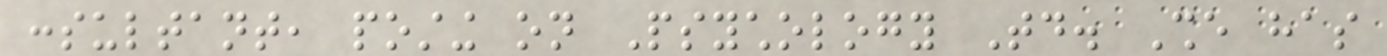consultant, posting on Psychology Today. She has
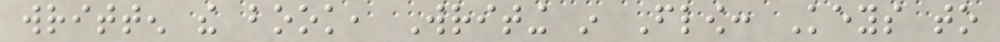written the book, Writing in Flow: Keys to
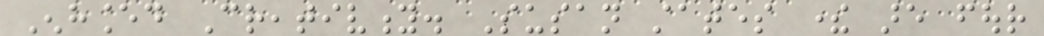Enhanced Creativity. Susan states there are four
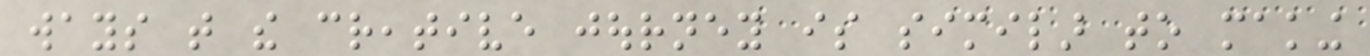ways that the creative journey is similar to making
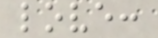love:
